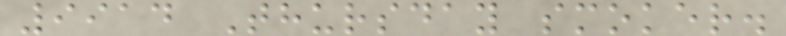9914 Thursday smoker.
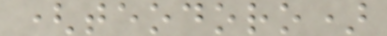(teodoro)
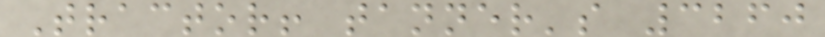Tractor! tanner's 3260
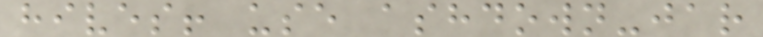hives! use ashdown-jar
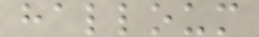halloum
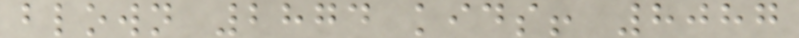blown 2874 kids! 8087
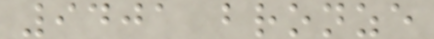9401 bronze
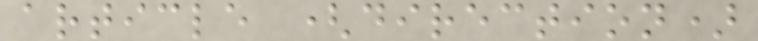article (direction)
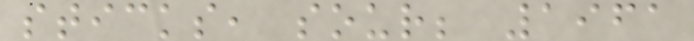sticks, sour; 1961
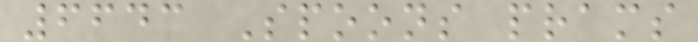6643 Spoons prams
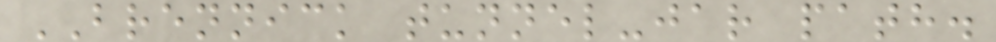BRENNICK tunnel-jar path.
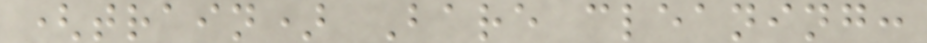(train) Bare cleaning:
